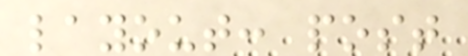layout: post
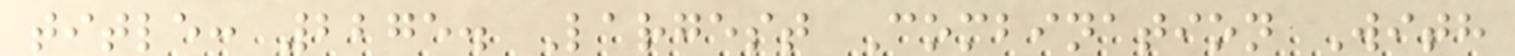title: 2275. Largest Combination With
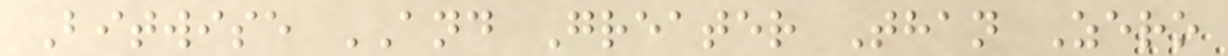Bitwise AND Greater Than Zero
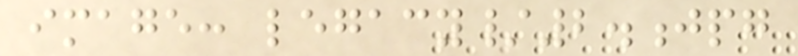image: legacy/2.jpg
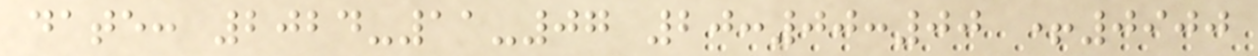date: 2024-11-07 20:00:00 +0900
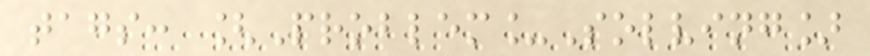tags: [Problem_Solving]
